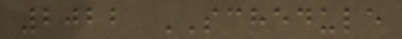2022 SCHEDULE
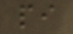pi
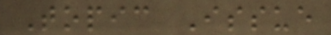Topic Issue
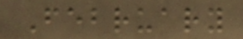February
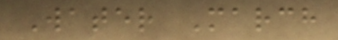Water March
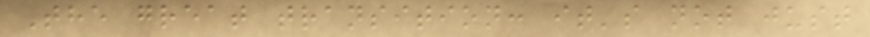The great transition: it's not just
